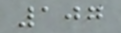107
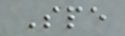Spe
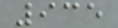935
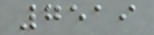7519
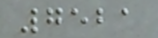7521
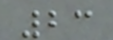23
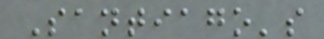Santiago's
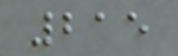215
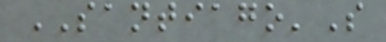SANTIAGO'S
